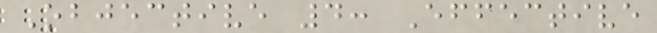Objective 4: Effective
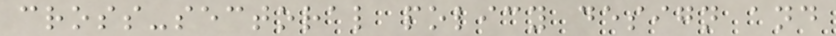cross-sectoral policy design and
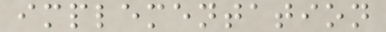implementation
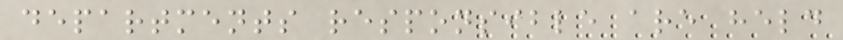departments responsible are held
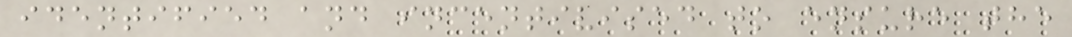identified and incentivised to ensure the
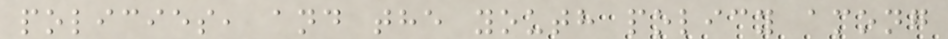policies, and the youth policy among
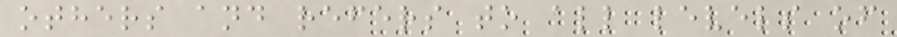others and refers to all levels of
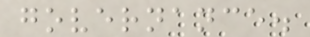governance.
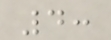4:
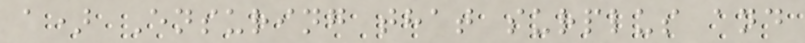a) Ensuring that surplus and
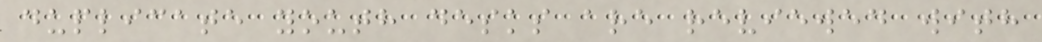duplicate youth desks are reviewed with
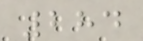284
